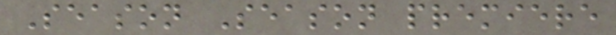Season Season premiere
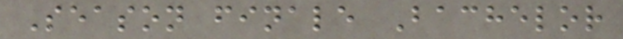Season finale Bachelor
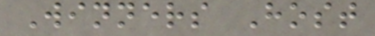Winners Host
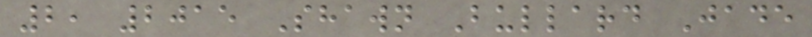2, 2015 Shawn Bullard Jade
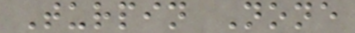Turpin None
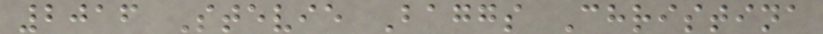2016 Stevie Baggs Christina
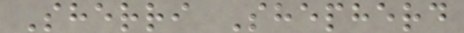Sherri Shepherd
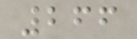266
